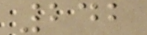242
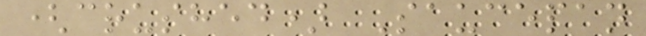(crushed) Saucepan
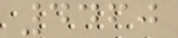4460
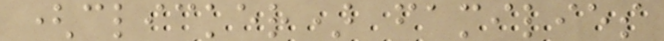(clicker) families
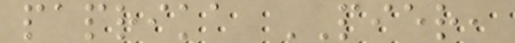paprika PIER,
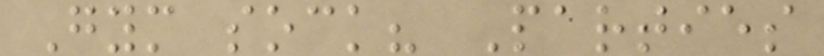Gym sock? Parties
